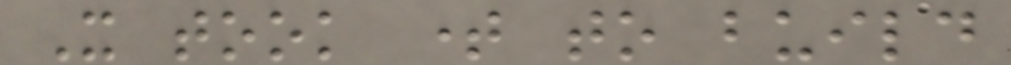It took time to build
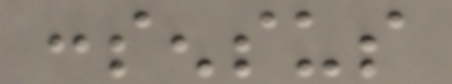consensus
